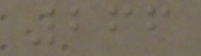266
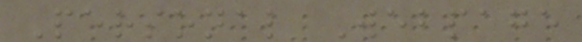Personal Webpage
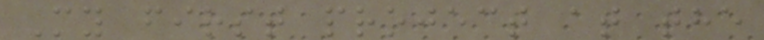My first project at the
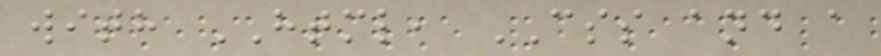with HTML, CSS and a
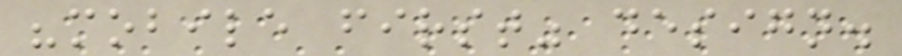"mobile first" design.
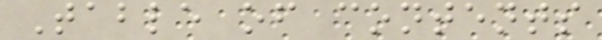Table of contents
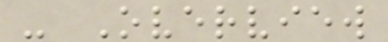- Overview
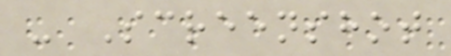- Screenshot
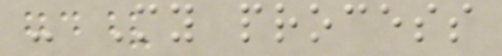- My process
